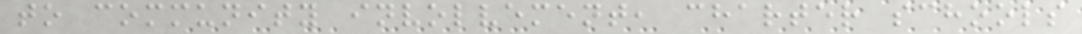to community involvement, charter schools
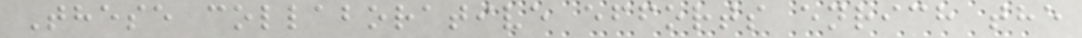These collaborative efforts enrich the
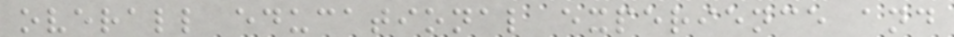overall educational experience and
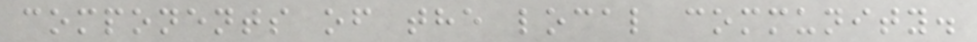components of the local community.
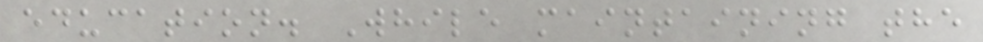education. While maintaining the
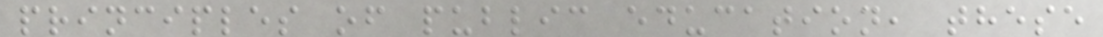principles of public education, these
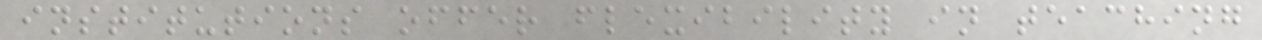institutions offer flexibility in teaching
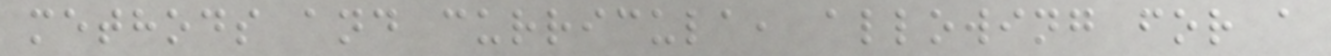methods and curricula, allowing for a
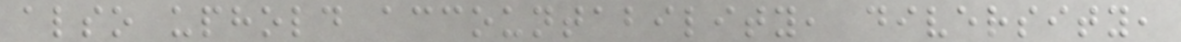also uphold accountability, diversity,
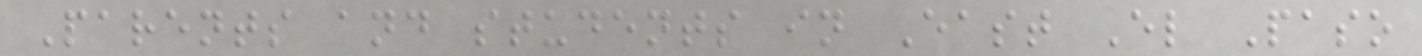Parents and students in East El Paso
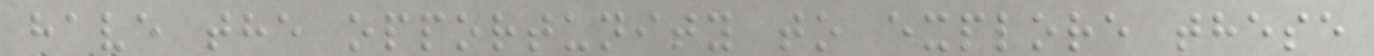have the opportunity to explore these
